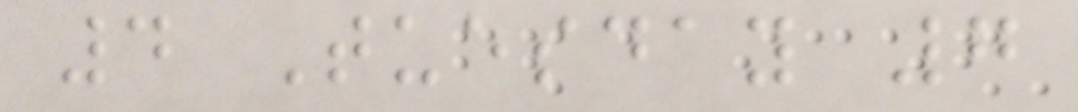4 Tuesday 7
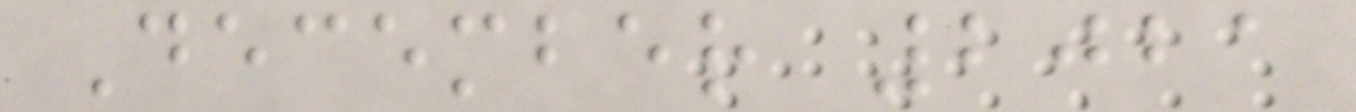December 2021
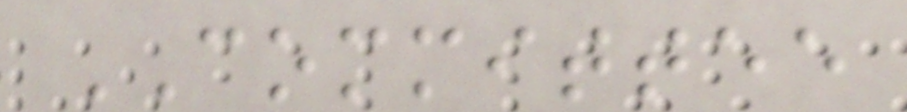COMMITTEE
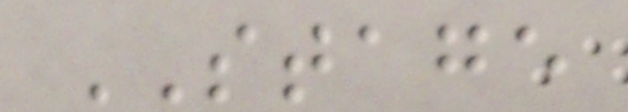STAGE
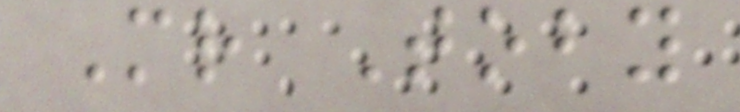Mr Toby
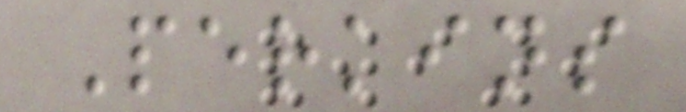Perkins
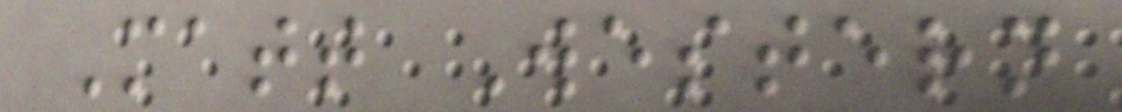Matt Western
